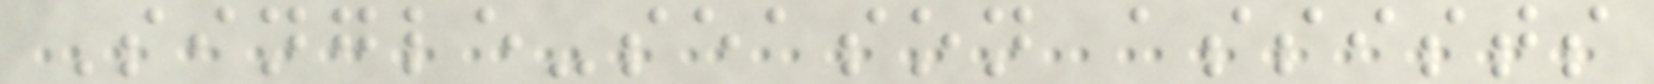Single-season assists
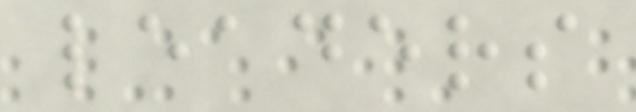leaders
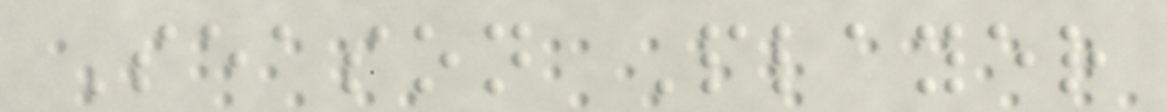Season Player
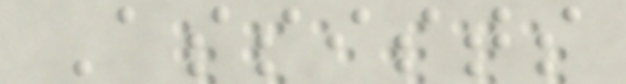Assists
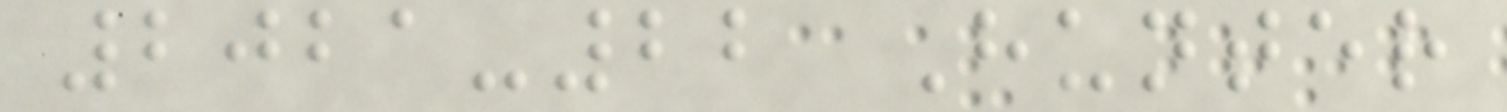2021-22 Hunter
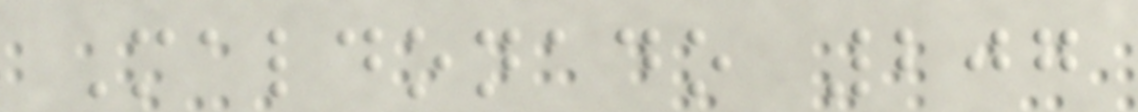Maldonado 207
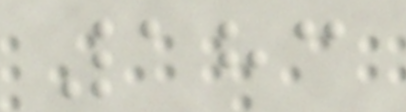183
